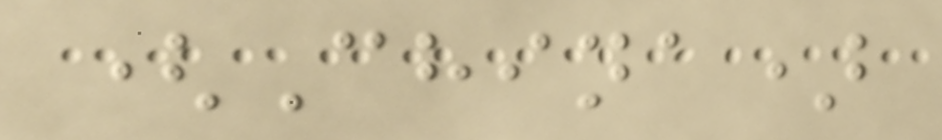(China)
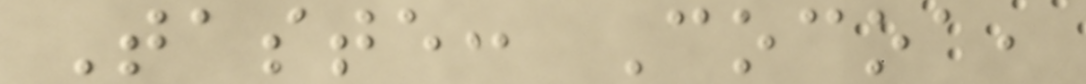Taste: Cocoa,
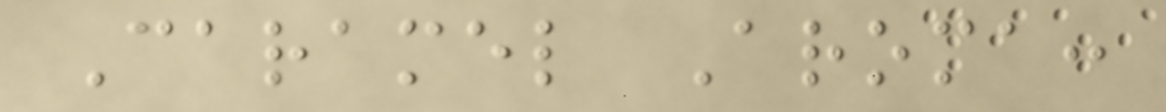Caramel Aroma:
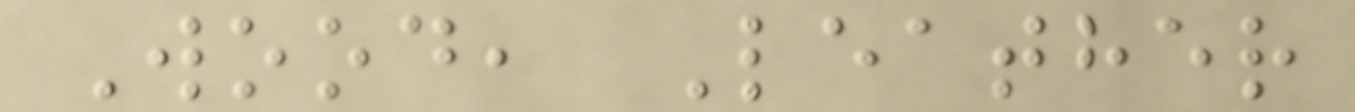Wood, Leather
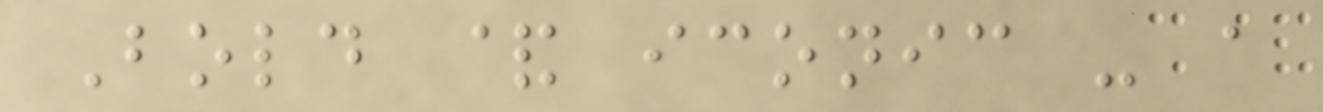Bold & iconic - a
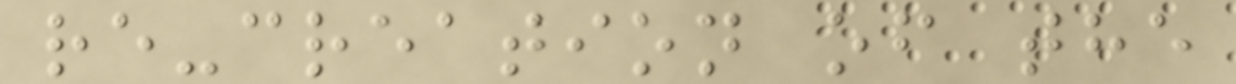re-creation of the
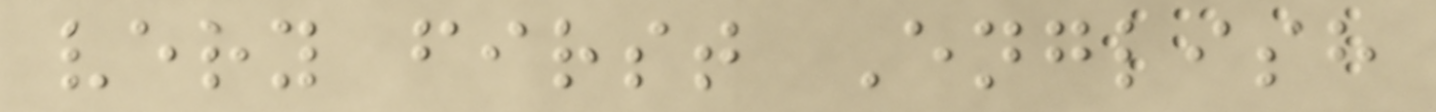very first English
